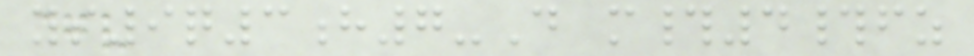ys9q3h7-D m#4#fz
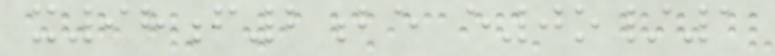x98f2be e0o/1
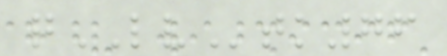qLVtk76
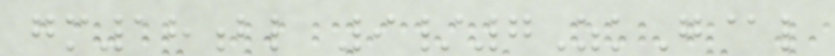gm18bl 9/7ZkG@l
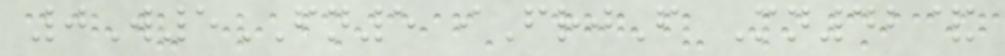0W5FN5 iFrjF Mn42&
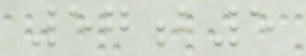57b5
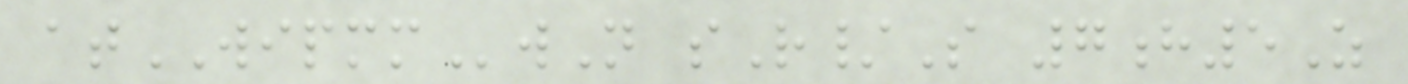atWIPMMwN sR/S 7h5Z
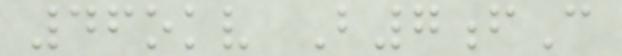46okv B7fC
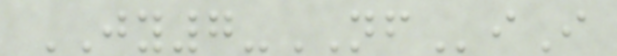JY7-NFiI
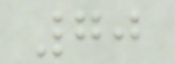70
